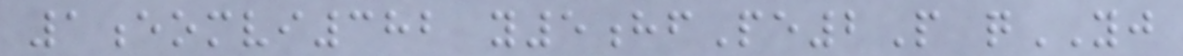1eomvi382 y5hfPe2P qYJ
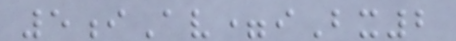5iAv=iBx2
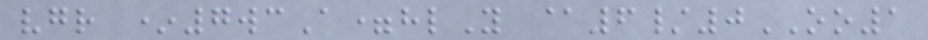vgr *7wcA=hlY @6/0OO1
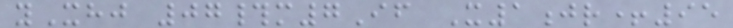yXhj 07#m7If X1jr+95
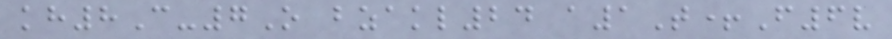kh8C-7O bzakl24 a1T+F6v
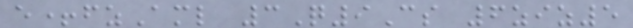e+fzAml 3Q9Cs 6ziz5
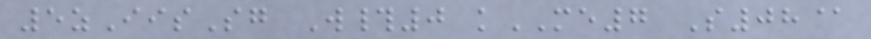5zIisSg W#0 kME7 S08@
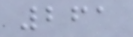261
